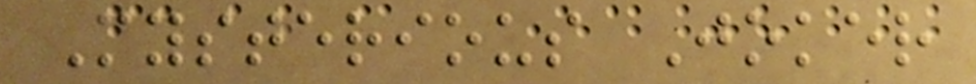Mysterious Joker
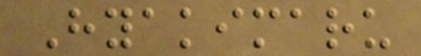Hyakimaru
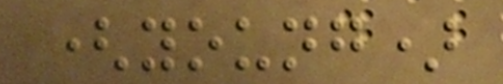(young)
